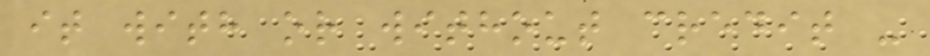it with or without credit -
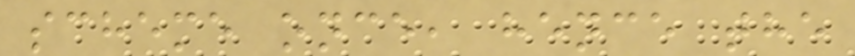scheme once, hence the
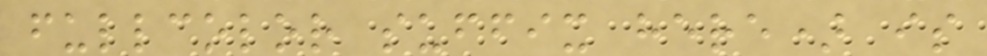fullcolor suffix here) is
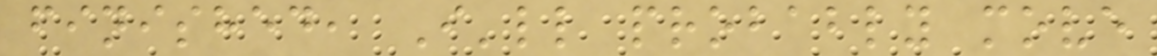finished, I'll probably move
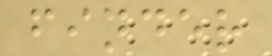finder
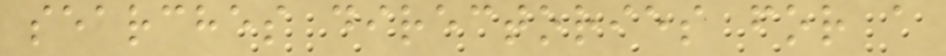searches directories for a
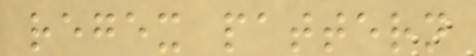regex pattern
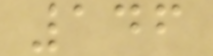146
